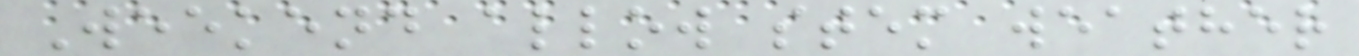Weekend allow stem weather
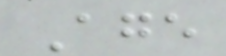Age
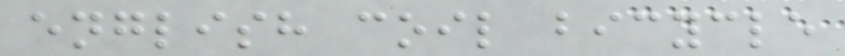english coil bicycle
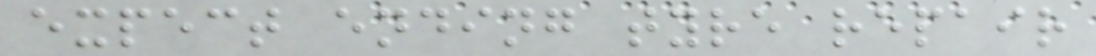expect ending tyre repair
